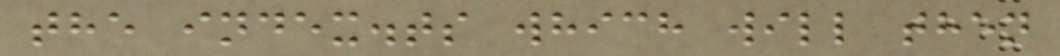the index.ts which will then
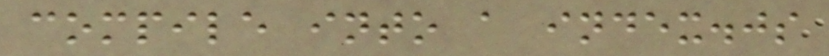compile into a index.js
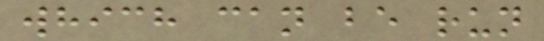which can be run
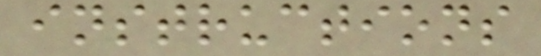instructions
